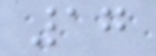17
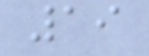19
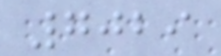7029
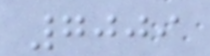7009
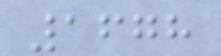1678
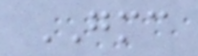GMC
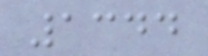1344
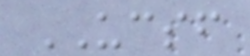UCSF
